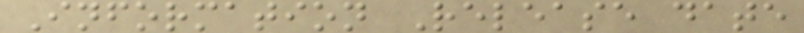Information Release date
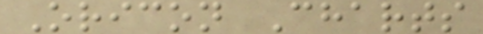Oricon Charts
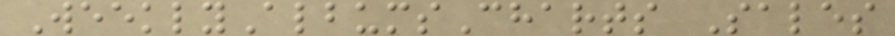WeeklyAlbumsCharts Sales
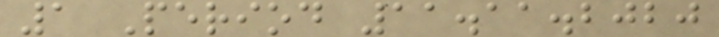1 Period 11.11.2020
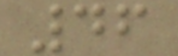46
